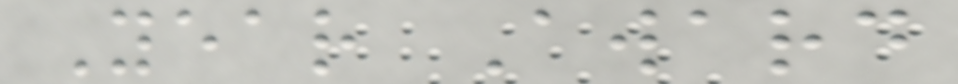Year Award
